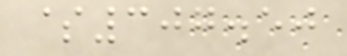$307.50
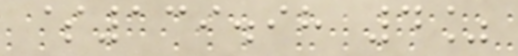$139.98 4%
